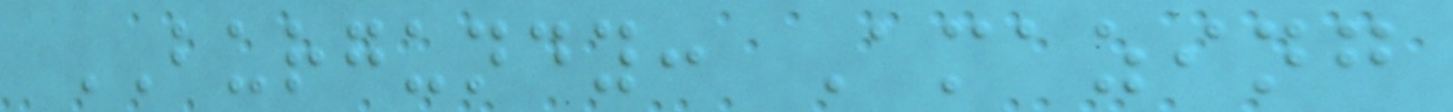BURGUNDY: Amazing
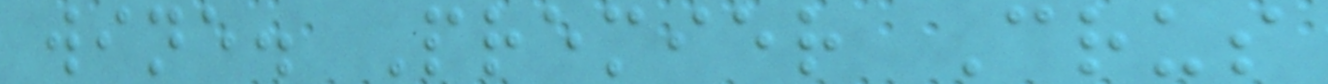wine. Premier Crus
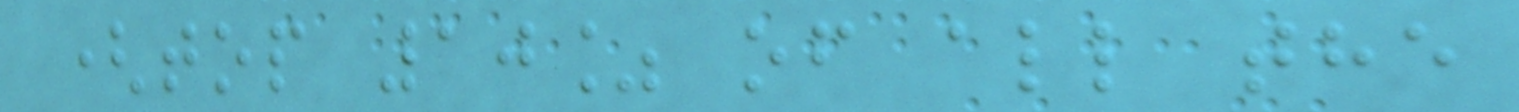(top 10% of all the
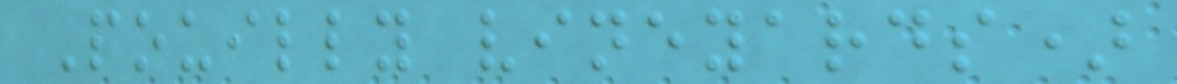Pouilly vineyards)
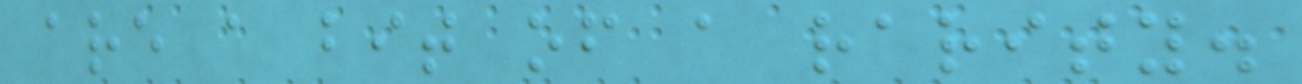are a bit of a rarity.
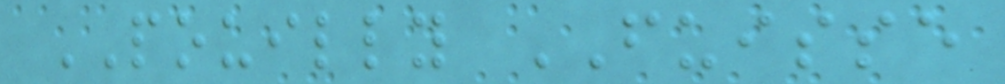POUILLY FUISSE
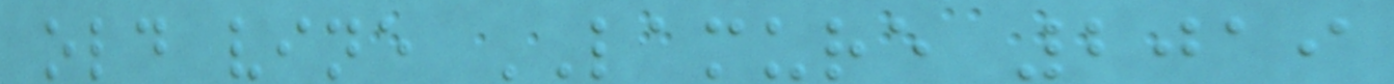old vine LAMURE 2019
